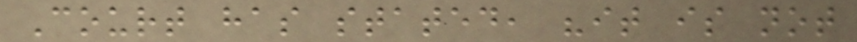Court has stated, "it is not
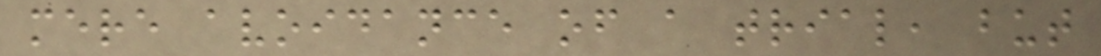mere avoidance of a trial, but
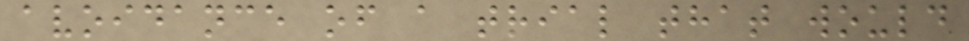avoidance of a trial that would
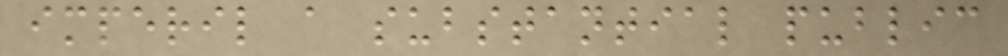imperil a substantial public
